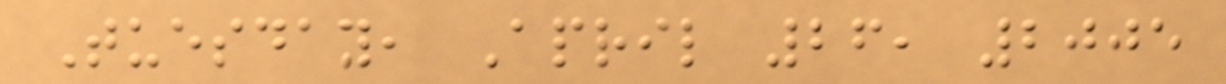Tuesday, April 26, 2005
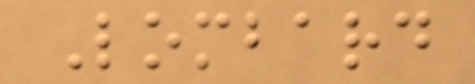Lombard
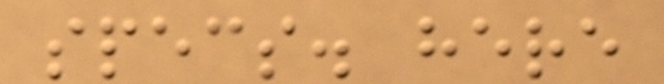specs. here
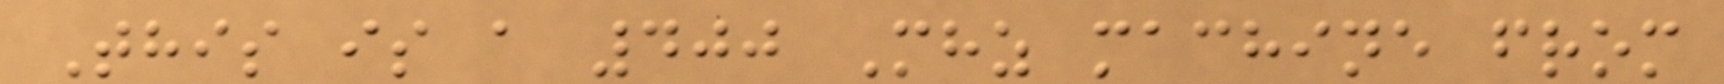This is a 400 Mhz machine from
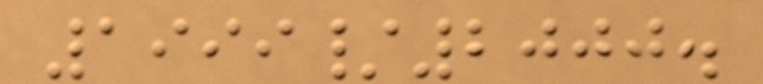1999/2000.
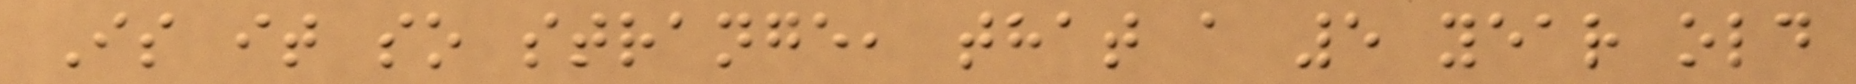Is it so strange, that a 5 year old
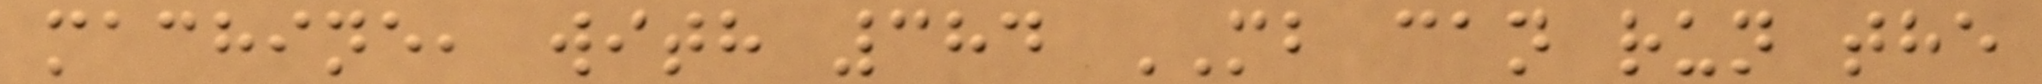machine, with 384 MB can run the
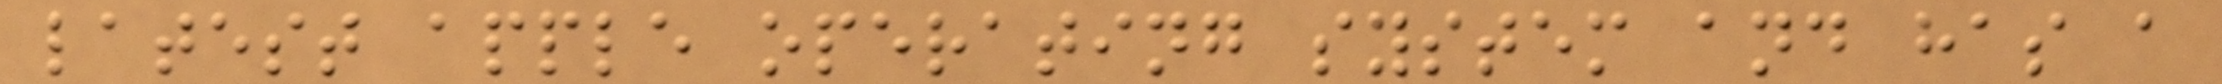latest apple operating system and has a
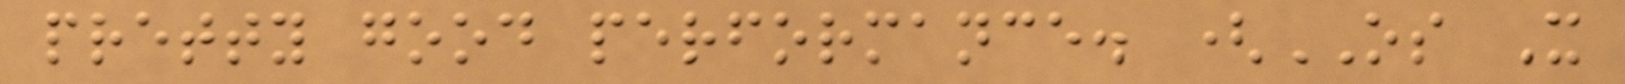pretty good performance. (OS X
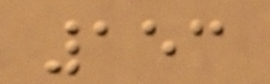153
